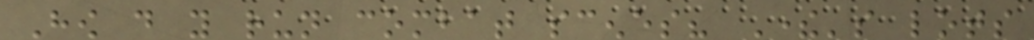How do you run combat scenes? There's lots
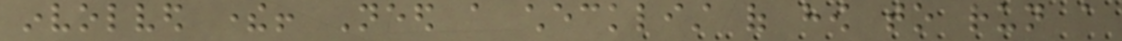involved there! Need a checklist of how to run a
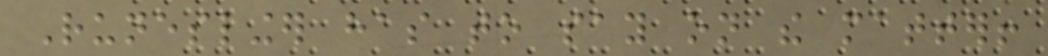Runeslinger has to say on the matter!
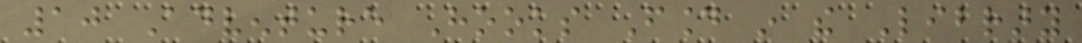10 Adventure Hooks Found in the Library
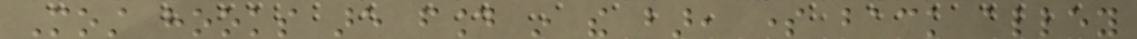Most hooks are found in the bar, some back alley
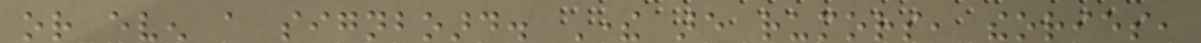or even a signboard. There are rumors, theories,
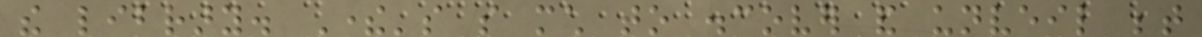the library. There's so much to discover and unveil between
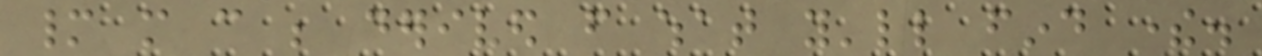many more can be derived from what you'll find there.
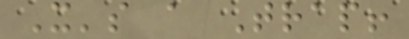It's a Trap!
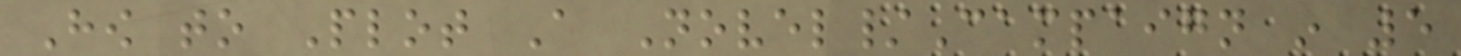How to Plot A Novel/Campaign in 5
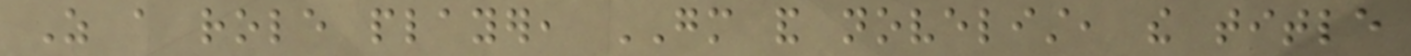As a role player, GM and novelist, the title
